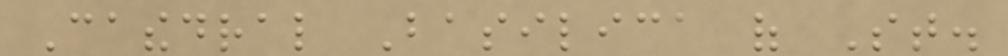Cathedral Basilica of St.
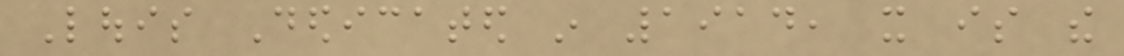Louis Dedicated in 1914, it is the
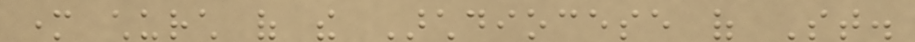mother church of the Archdiocese of St.
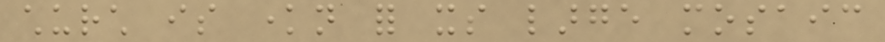church is known for its large mosaic
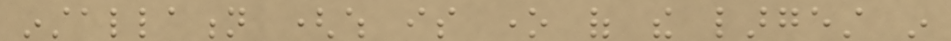installation (which is one of the largest in
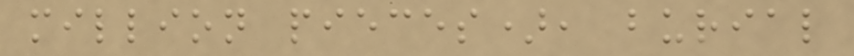million pieces), burial
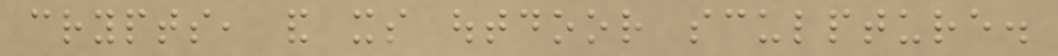crypts, and its outdoor sculpture.
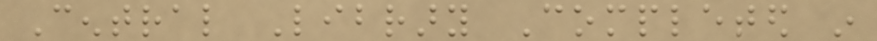Central Library Completed in
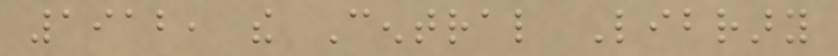1912, the Central Library
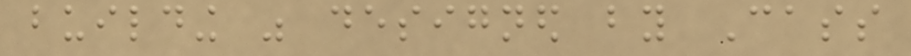building was designed by Cass
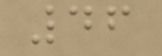46
